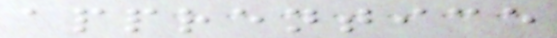apprentice
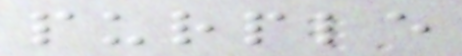purple
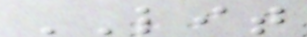LIT
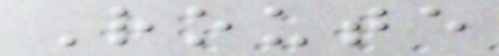Route
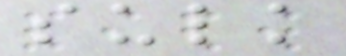sulk
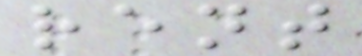rent
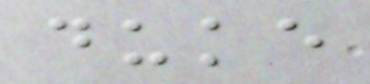duke
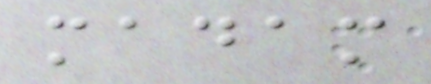madam
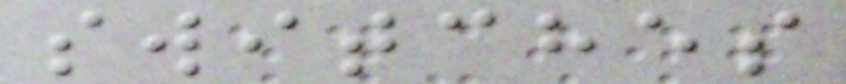switches
